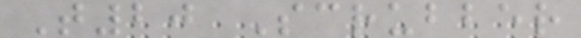T20 Scrubber
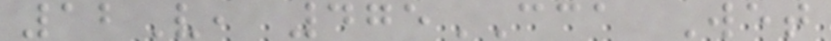12V, 475CCA Wet
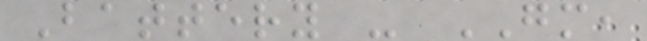Battery - GM,
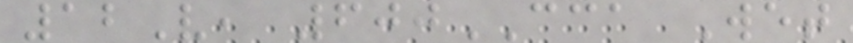12V, 600CCA Wet
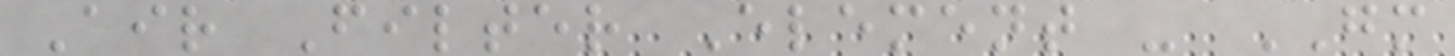Air Filter Element - GM
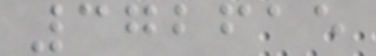372615
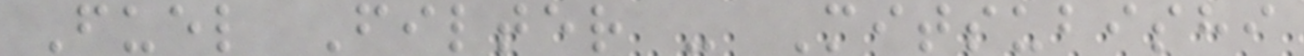Fuel Filter - Mitsubishi
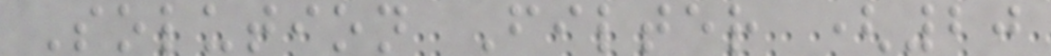Solution Filter (20
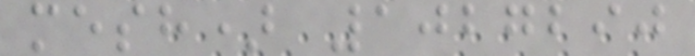mesh) 1027290
